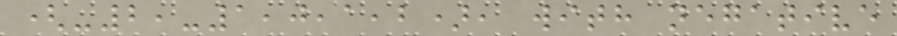(-2,-1,0,1,2), with negative
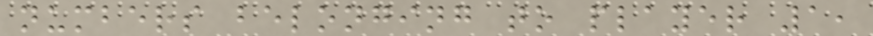numbers belonging to player 1,
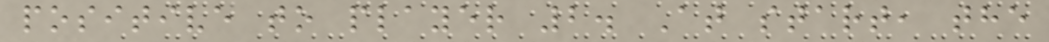positive to player 2. At start, the
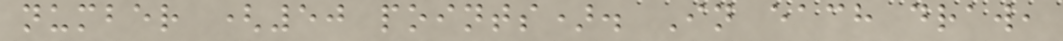number (50 points). In each draw,
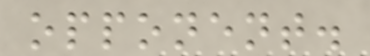opponent.
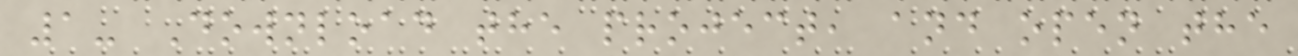1- Download the project, and open the
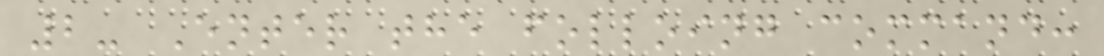2- Enter the folloing command:
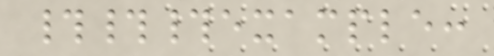###example:
